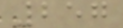257
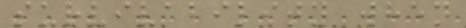survivability when
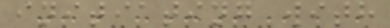initiating with
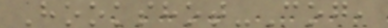Hookshot-Cog,
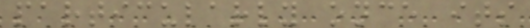particularly once its
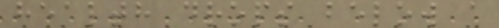health drops below a
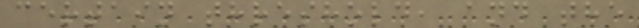certain threshold, and the
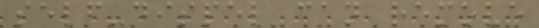self-dispel can remove
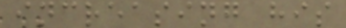increasing his
